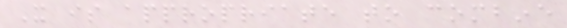It is appropriate to combine
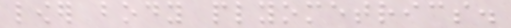lower body plyometrics.
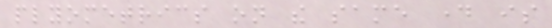plyometrics on the same day is
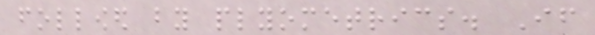followed by plyometrics. If
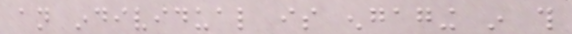an individual is engaging in this
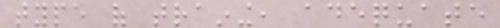type of training, adequate
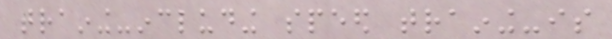training-including speed training-is
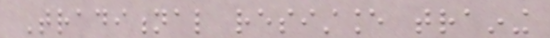Traditional resistance training
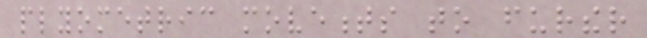plyometric movements to further
